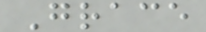Grace
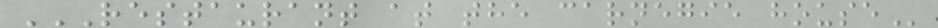RESTAURANT AT THE CARNEGIE HOUSE
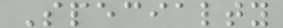Specialty
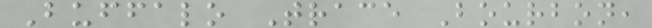Buffalo Trace Bourbon,
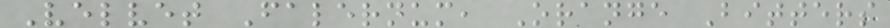Velvet Falernum, Orange Bitters
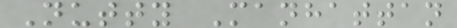Nutty Manhattan
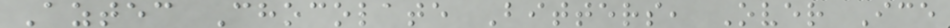Aztec Chocolate Bitters, Over Ice
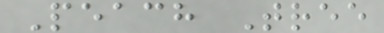Peach Tree
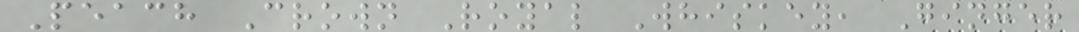Peach Crown Royal Whiskey, Ginger
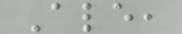Ale,
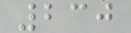230
